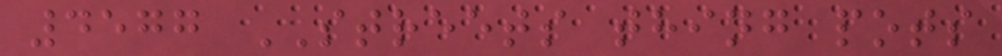4577 STREETS thing pots
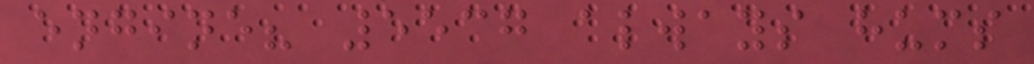engine? 5537 always hums
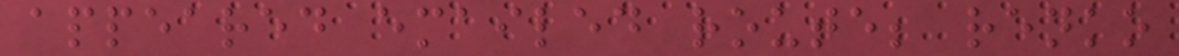appeared emailed route; renko
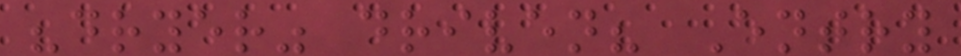"dryer" driven? Entry
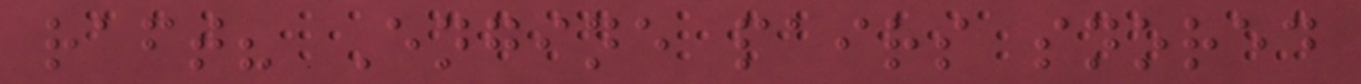raft? Engine pairs snored
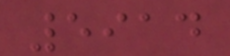5914
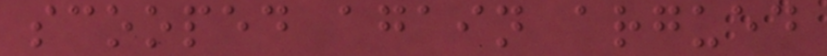scooped again argued
